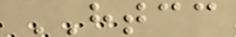HTCC
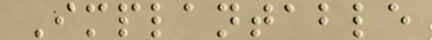Implantable
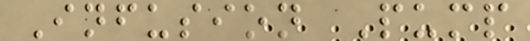Infusion Pump
